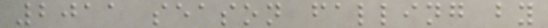2011 season falling by
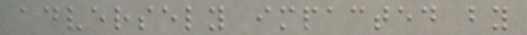adversely impacted by
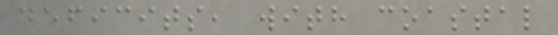deficits, with coastal
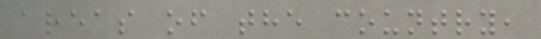areas of the country,
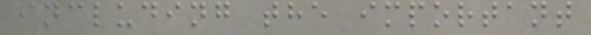including the important
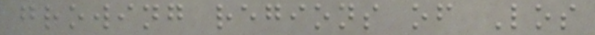growing regions of Los
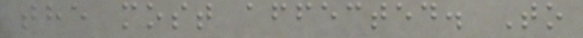the most affected. To
